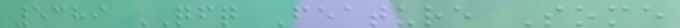5389 QFQ Feature Some
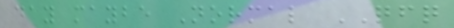day maybe Normal QFQ
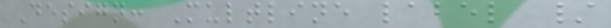Design: Multline label /
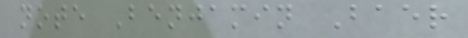note Benjamin Baer
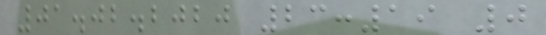01.02.2020 23:19 0
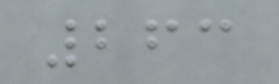263
